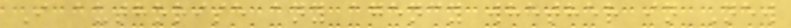I authorise any agency whether in New
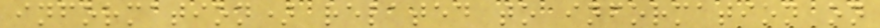information) related to information on
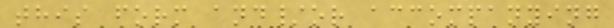this form and/or accompanying
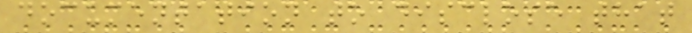documentation to disclose that
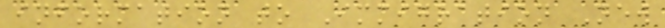information to Immigration New
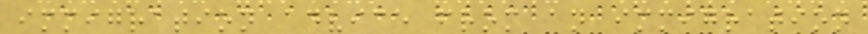immigration advice from an immigration
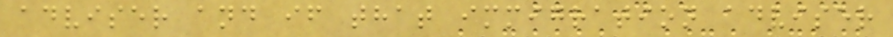adviser and if that immigration adviser
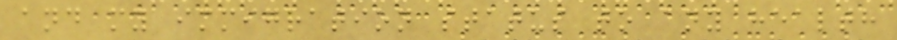and my immigration status to any health
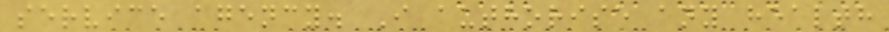service agency. I authorise any health
